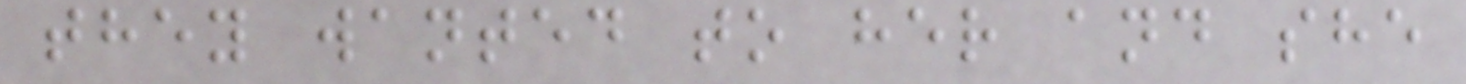they wanted to her and she
